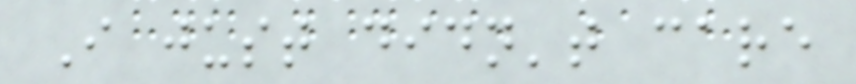I just didn't care
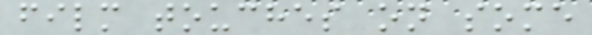film touches on some
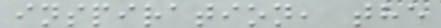inspiration, the
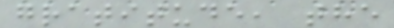gratitude, the
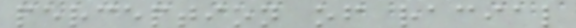perception of racial
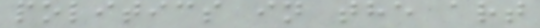politics in the art
